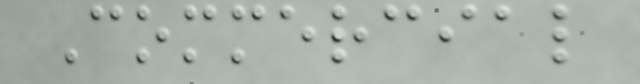Commercial
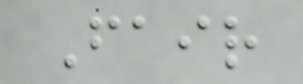Fair
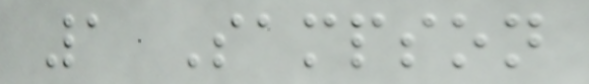1 Sampson
